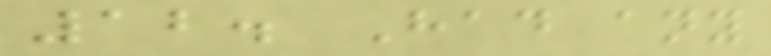12. Had any
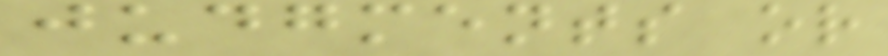judgments or
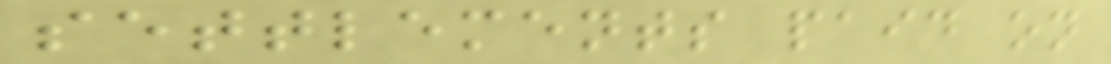settlements paid on
